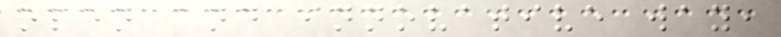open and innovative way,
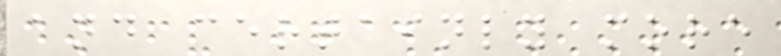and certainly more
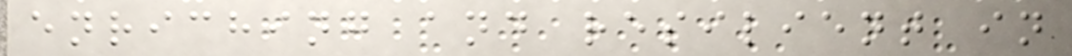enriching and resilient in
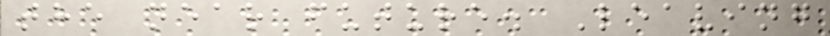the near future. Leaving
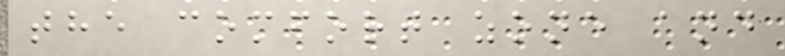the comfort zone and
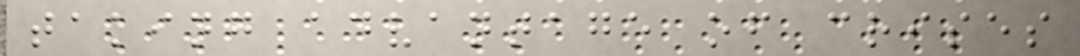taking advantage of crises
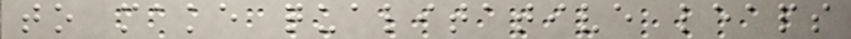to make qualitative leaps
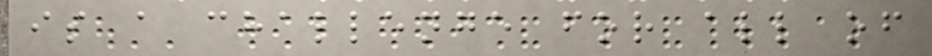is a challenge for all of
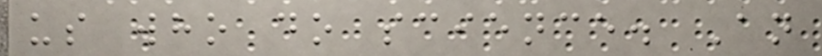us who do science. An
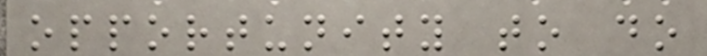opportunity to do
